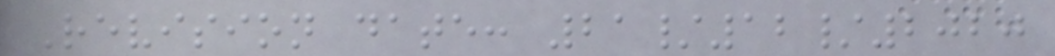Revision date: 21/12/2020
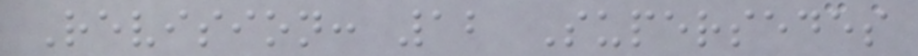Revision: 12 Supersedes
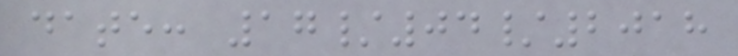date: 17/04/2018
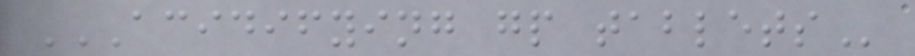ACIDIFYING GP TABLETS
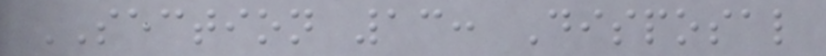SECTION 13: Disposal
